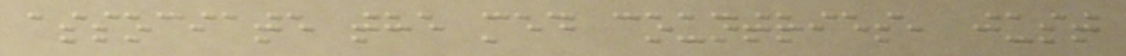associate the med countries, just
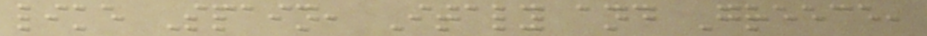like Spain, Italy and Greece,
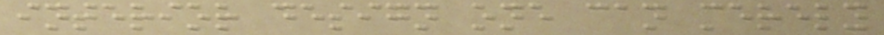interior design one can merely
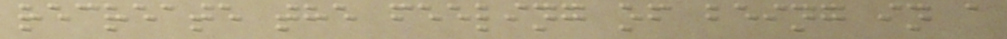recreate the feeling of being in a
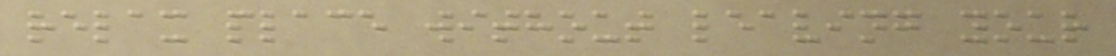relax place without leaving your
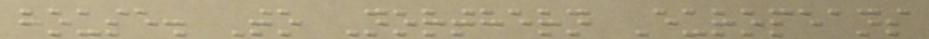house. To Northern Europeans
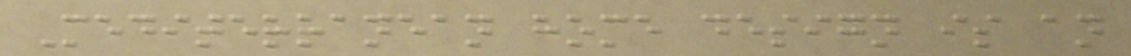Mediterranean home design is an
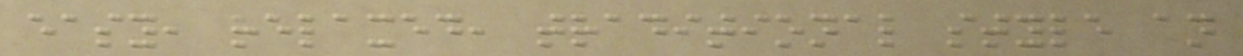easy, relaxed, traditional style an
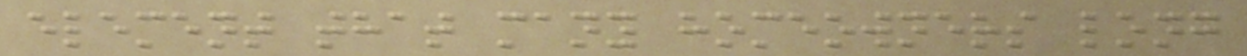element that many homeowners long
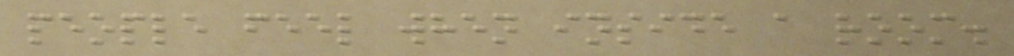people feel when inside a room.
